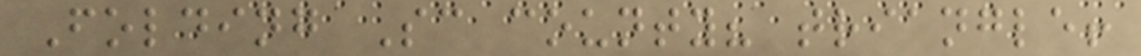Folding Sc county? triangle!
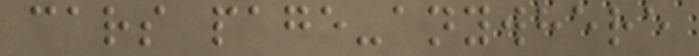cars page-anywhere
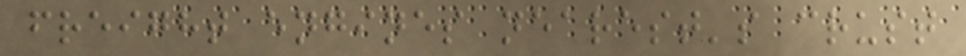freight engines nearest's crust
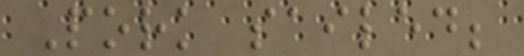Pork sailed;
